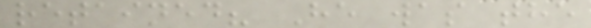retained? He was the
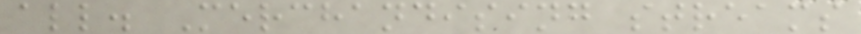all. Merchandising streams
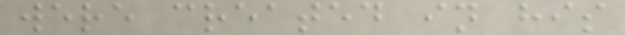were created in his
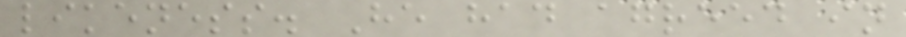likeness. He had agreed in
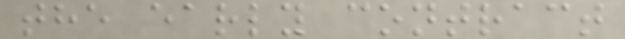the early contract
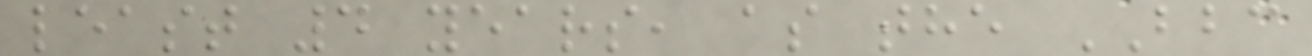least 4 years, as the BBC
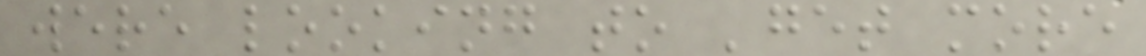were looking to 'get more
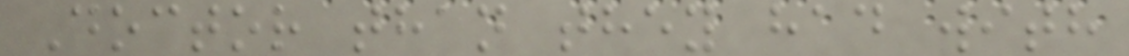Doctor than they had with
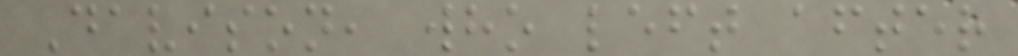Davison, who left after
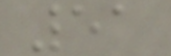51
